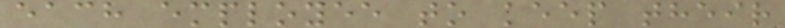each employee to keep their
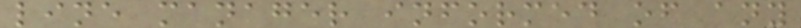line manager informed of any
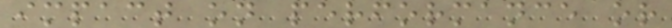impact on performance or
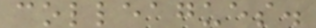colleagues.
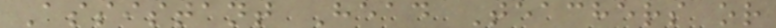Assistant Head Teachers or
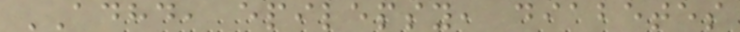ADHD, epilepsy, diabetes
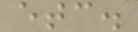etc.
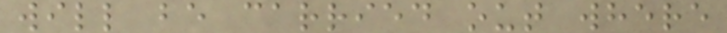will be carried out where
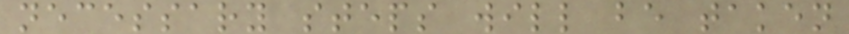necessary steps will be taken
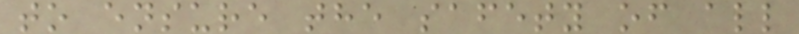to ensure the safety of all
